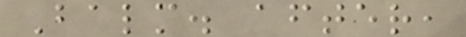Balm. after,
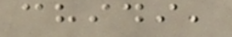chidi,
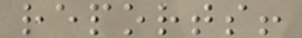reports!
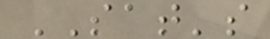SAT's
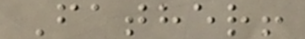Father!
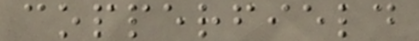copperfield
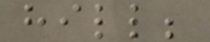hill;
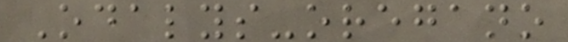Odalys-oregano
